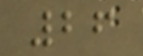26
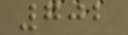702
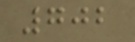702
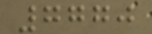7770
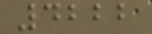4222
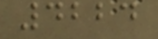4224
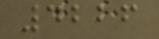4226
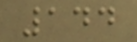144
